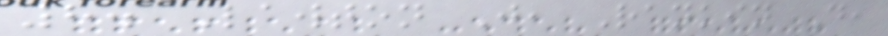8. Lawton J, Rankin D,
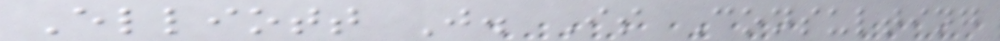Elliott J. Is Consulting
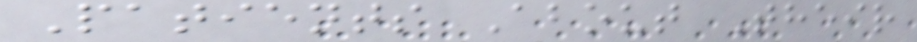Patients About Their
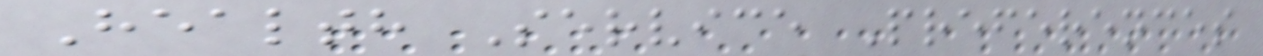Health Service Preferences
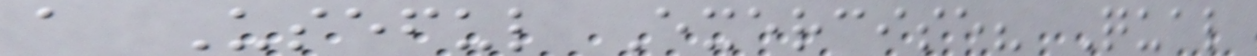a Useful Exercise? Qual
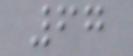67
